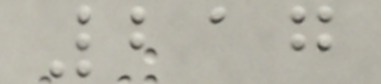217
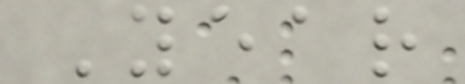Year
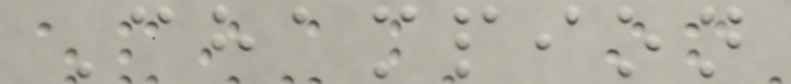Champion
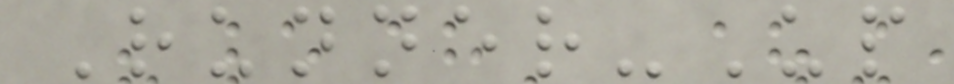Runner-Up
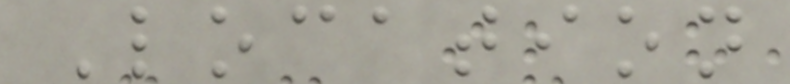Location
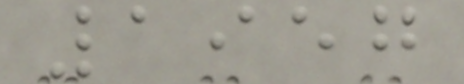1957
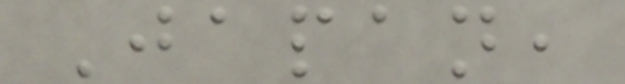Japan,
